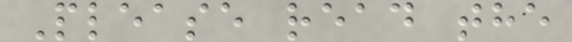Please read the
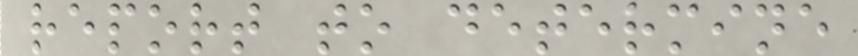report to determine
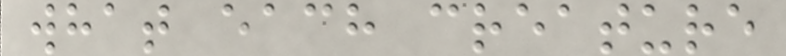what each creature
